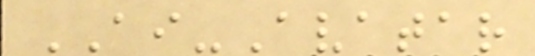AI-Avatar
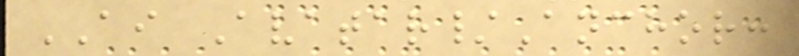AI Avatar/Anchor:
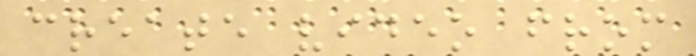create video from
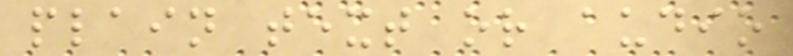plain text or audio
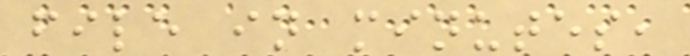file in minutes,
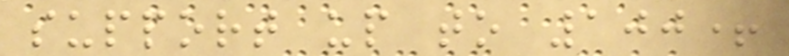support up to 100+
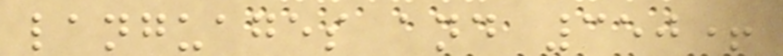languages and 350+
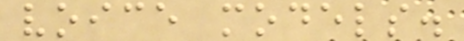voice models.
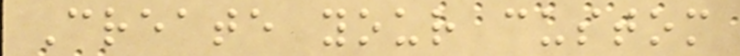Create your custom
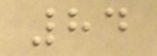84
